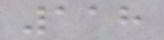118
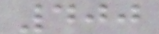400
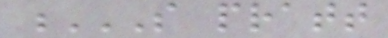S PRATT
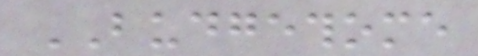BUDGETHOME
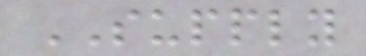SUPPLY
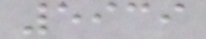5939
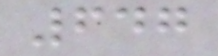647
